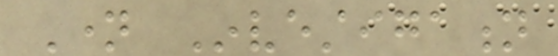Name Investigation
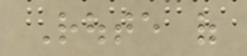Route of
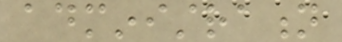administration
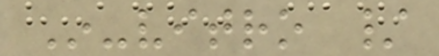In-vitro /
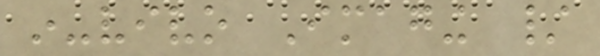in-vivo Imaging /
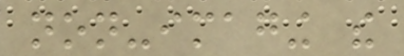non-imaging the
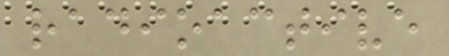radioactive
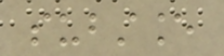substance
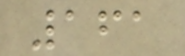161
